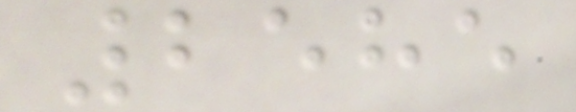2585
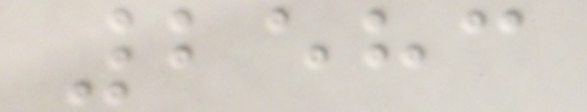2583
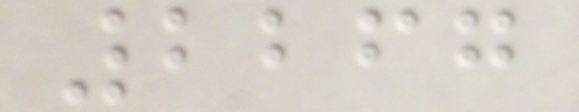2267
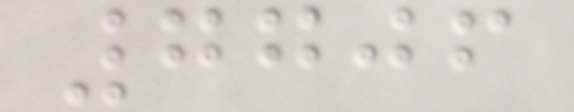7706
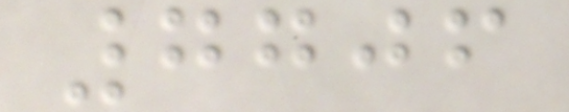7706
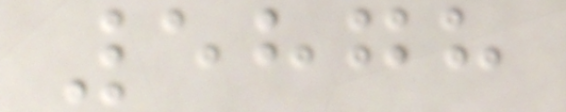5878
